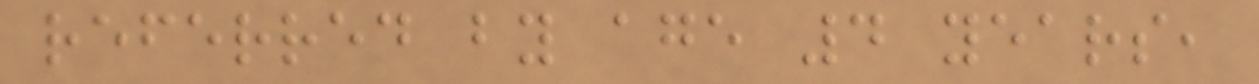referred by age 4 years,
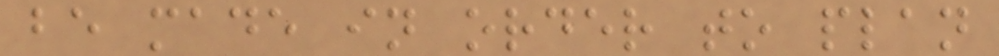be made in order to plan
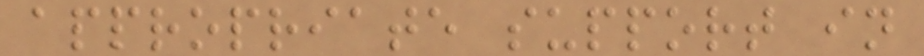appropriate support in
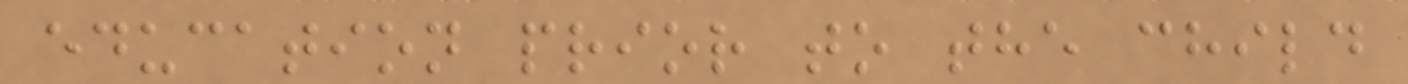education prior to the child
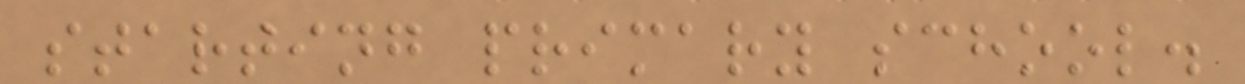starting primary school.
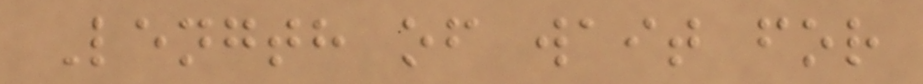Length of wait for
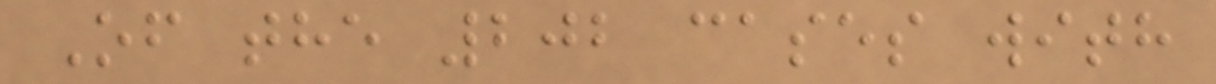Of the 202 cases with
